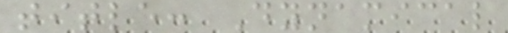title: Dynamical
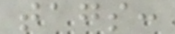tags:
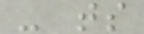- ts
